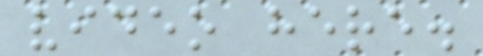video here.
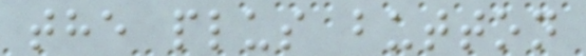the plus button
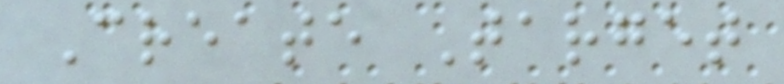Create Target
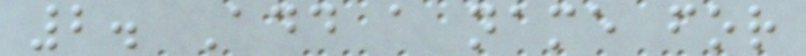2. Add a name for
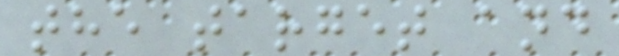the target and
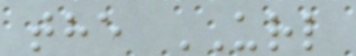the URL
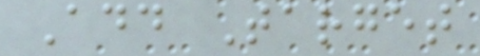Add Target
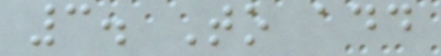3. To add
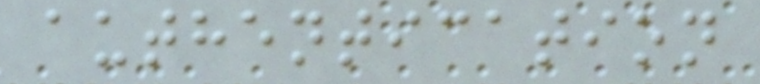authentication
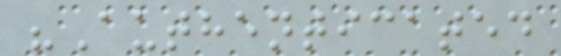"Authenticated
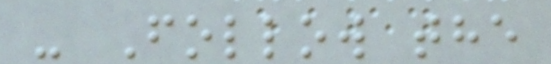- Follow the
